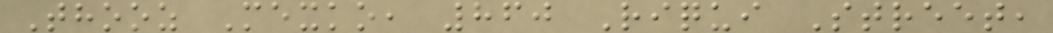Thooz Mexko, 860 Riqui Street,
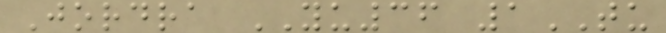Jordra YU36 1TU
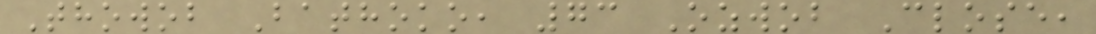Thowob Bathoko, 73 Ozwob Close,
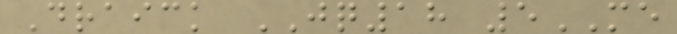Draick JQ18 5ME
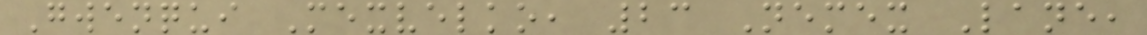Gwenqui Mexvelko, 23 Nemex Lane,
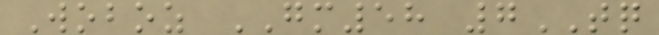Woboz GM58 7TQ
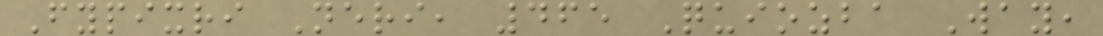Fypixri Neri, 465 Quiozba Way,
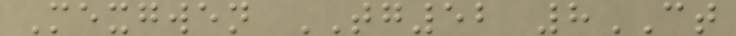Mexgwen TG52 8CT
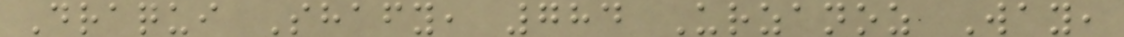Draqui Shafy, 784 Urzanoz Way,
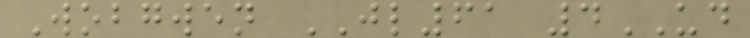Wobgwen JL61 4UD
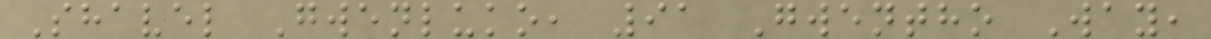Shavel Gwenluko, 91 Gwentho Way,
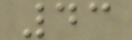43
